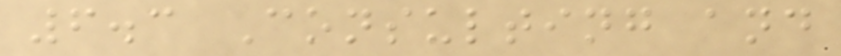6.3 Consulting and
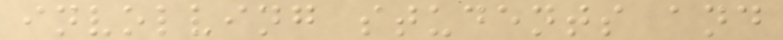involving students and
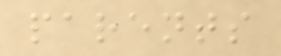parents
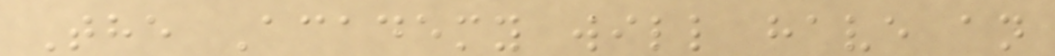The Academy will have an
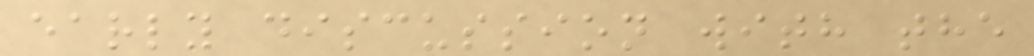early discussion with the
